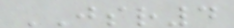JSR4
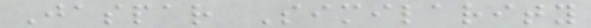Jaspar Similarity
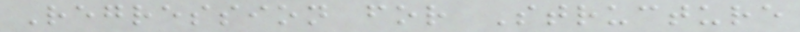Regression for Structure
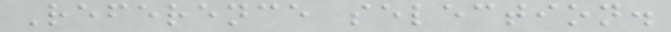Reference selection.
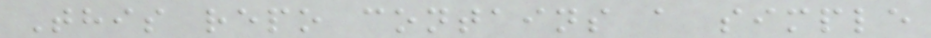This repo contains a simple
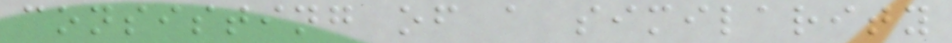consisting of a similarity
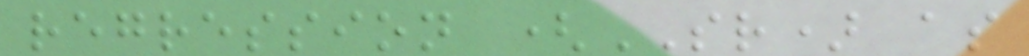regression (SR) as
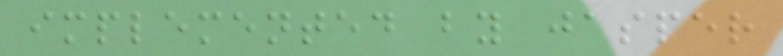implemented by jasper
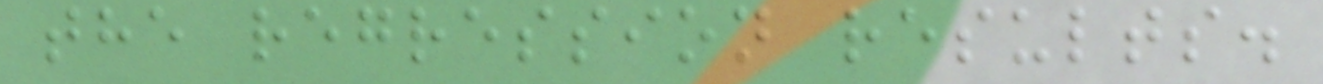the regression results.
